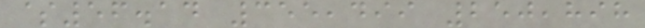$56.14 355,499 250,898
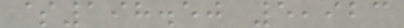$198.50 5,923
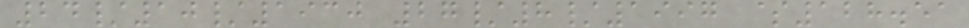24/10/1930 27/8/1997 $128.51
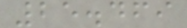25.469
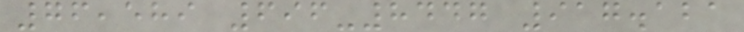76,589 696-8447 917.121
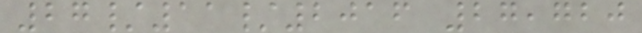27/11/2016 27,720
